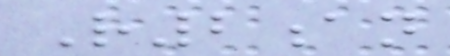R2an
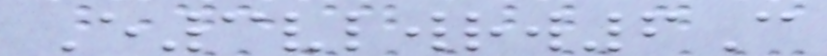E3vlwrw6C
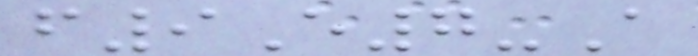f9E7-A
